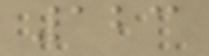123
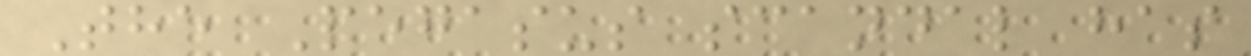The Pegasus scandal has
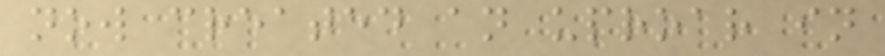now created an uproar in
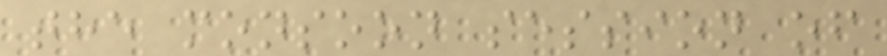the monsoon session of
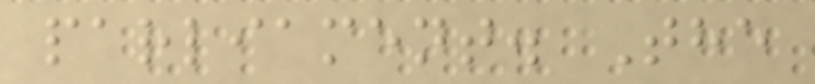parliament. The
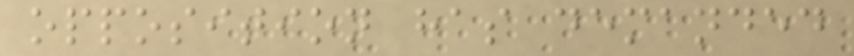opposition has demanded
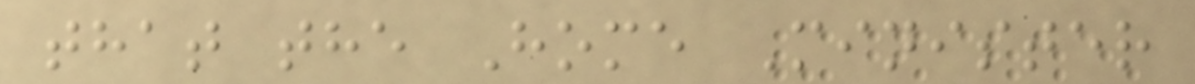that the Home Minister
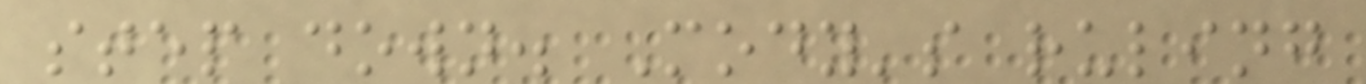step down. Mody's ruling
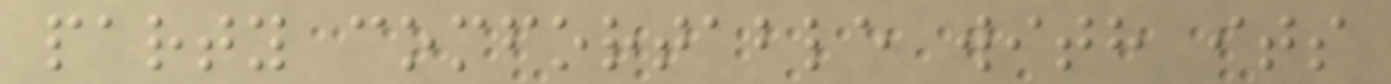party comfortable with its
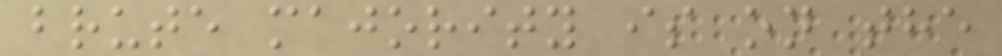brute majority is on the
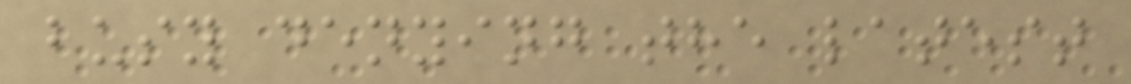busy denying the latest
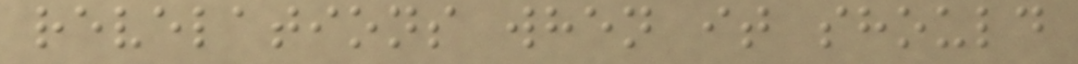revelations when it should
